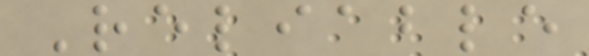Reliable
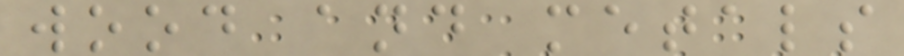wood and metals
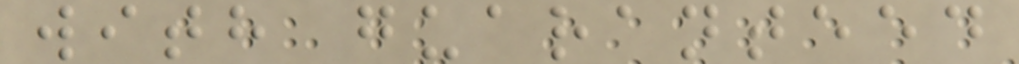with guaranteed
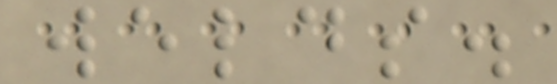welds.
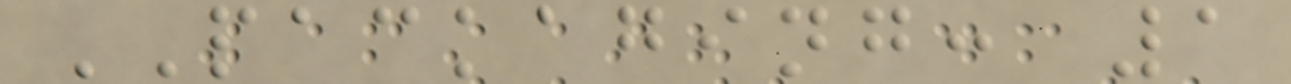PACKAGING: 1
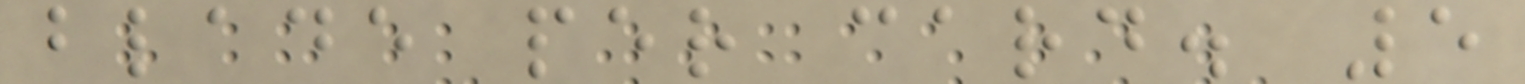blade per card. 5
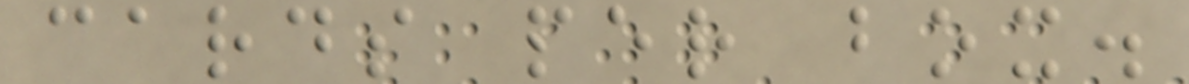cards per box.
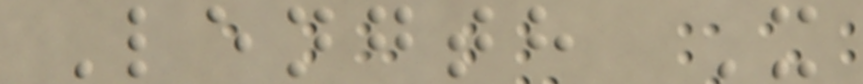Length X
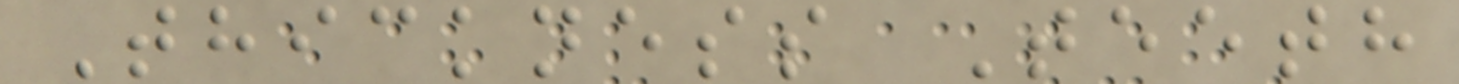Thickness Teeth
